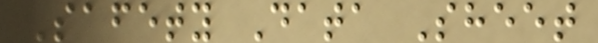Safety Data Sheet
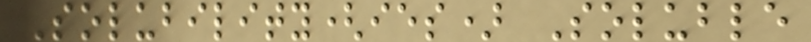Solubility(ies) Soluble
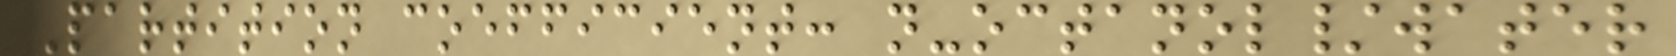Partition coefficient: n-octanol/water
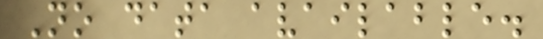No data available.
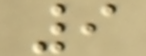9
